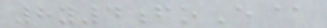8y4foE@
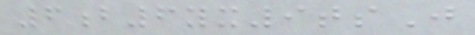6b6yx9tsJ
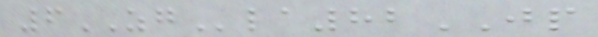6ZGla82JP
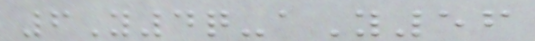6Y4q-aY56
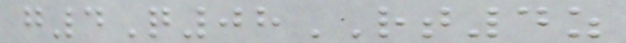g4Q08RT4z
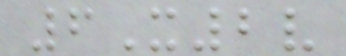6X2v
